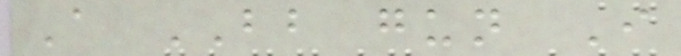A BB gun I
